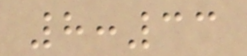8:33
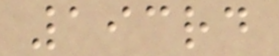193rd
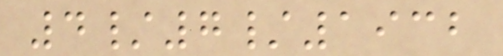4/7/1932
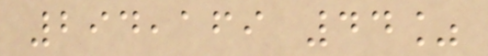294,169 44%
